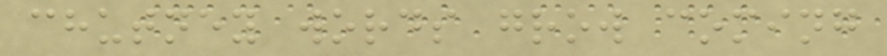chutney words grow coming
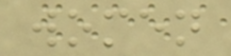women
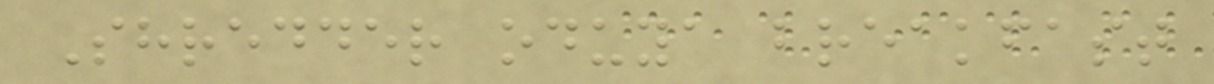Shredder oduya breakfast
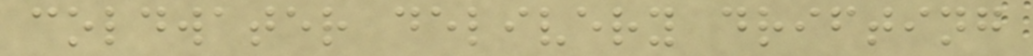coldwater delivery drifting
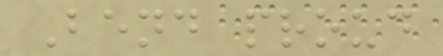Bend proud
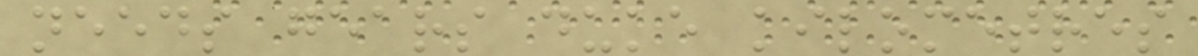needs gears duke kilometres
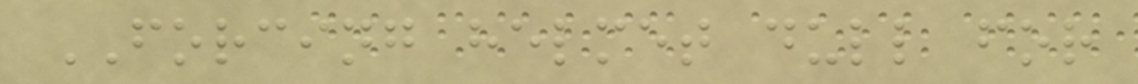FORCING helmet dull for
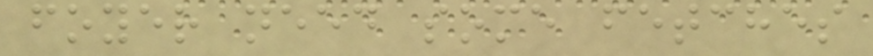foyer need some fetches
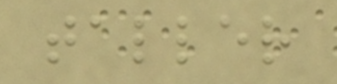taller
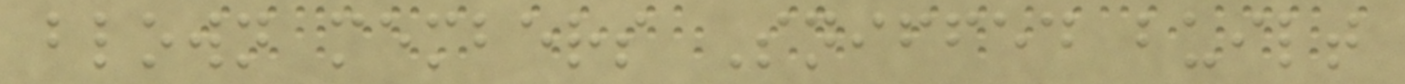blown members Sniffed built
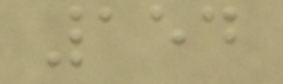154
